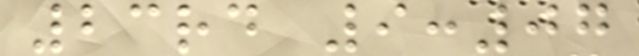23rd 9:07
